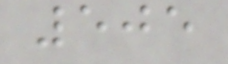505
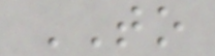TO
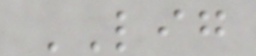LIG
